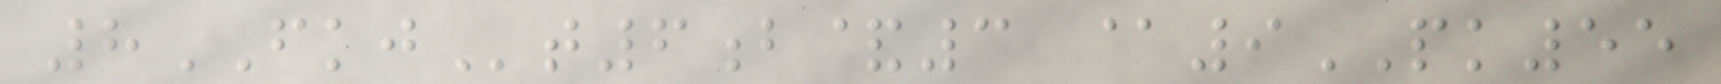8FKJt6b&3 @9PK55
